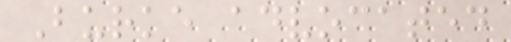Burke advocated
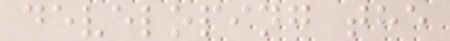developing the
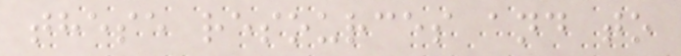these resources and to
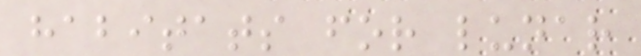habitats for lunar
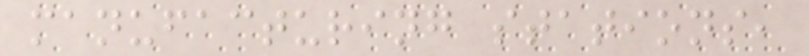manufacturing stations,
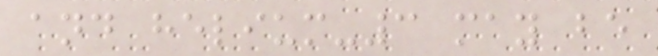and helium-3 may be
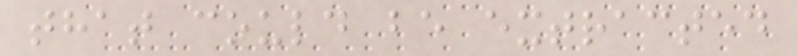that could be extracted
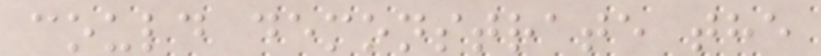could demonstrate the
